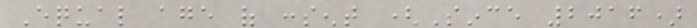Equal age of consent (Since 2016)
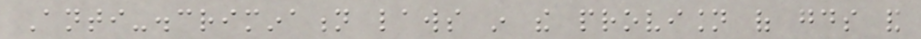Anti-discrimination laws in the provision of goods and
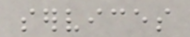services
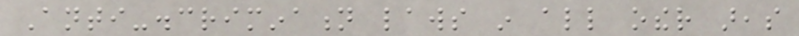Anti-discrimination laws in all other areas
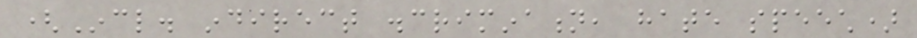(Incl. indirect discrimination, hate speech)
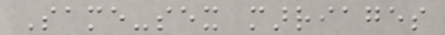Same-sex marriages
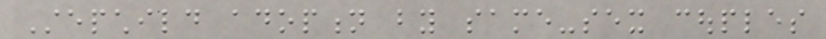Stepchild adoption by same-sex couples
